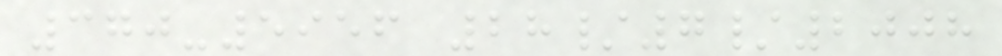370-5956 28/7/2008
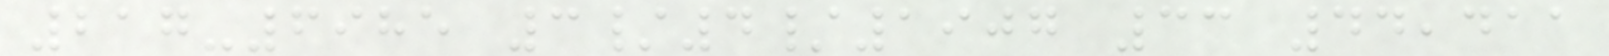217-6985 3/4/1907 33 44,411
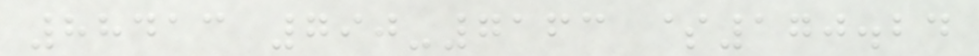88413 790-7163 $170.24
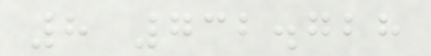8 732.728
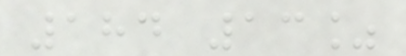184 13%
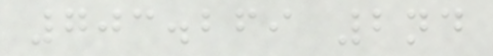703.269 2nd
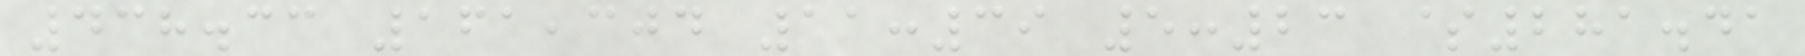438.33 161,304 11:39 5:23 $281.41
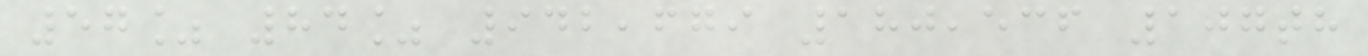57% 84% 942,679 180,536 107th
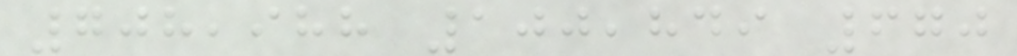708,988 100,849 670
